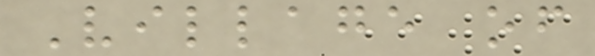Village of
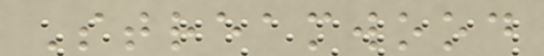Streamwood
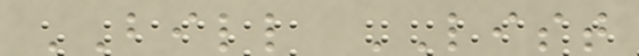BILL LIST
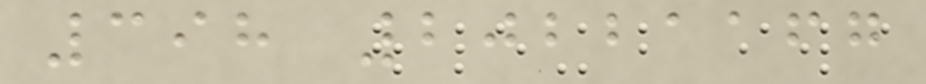398 20221167
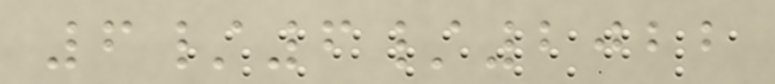6/6/2022
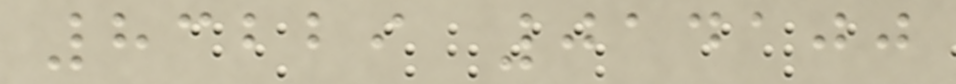83229 014100
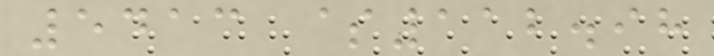5413 $112.98
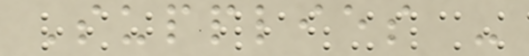Supplies -
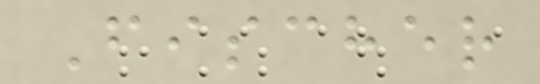Fischer
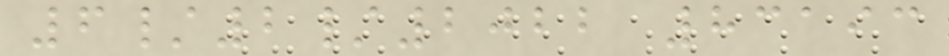6/2/2022 83193
